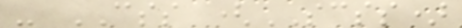- CSS (SCSS)
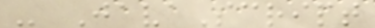- JavaScript
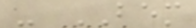- BEM
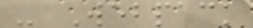- Webpack
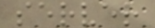server
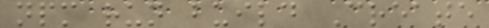npm run build Create
